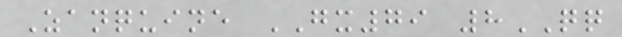Zanquine GX79 8QQ
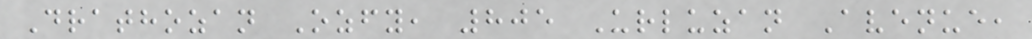Drathozan Ozfy, 805 Urluzan Avenue,
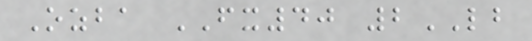Ozba FX40 2LB
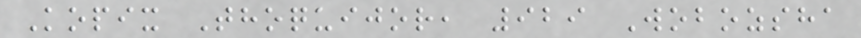Kopix Thoquijor, 929 Wobozsha
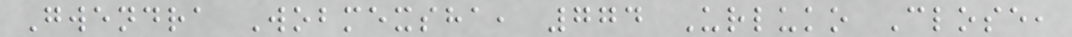Gwendra Wobmexsha, 774 Urluko Close,
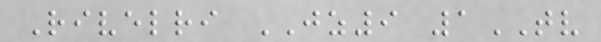Rivelri JZ9 1TV
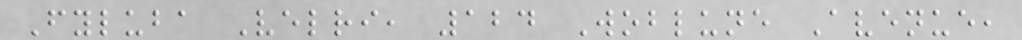Fyluba Velri, 124 Woblune Avenue,
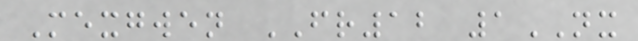Mexgwen FR12 1NX
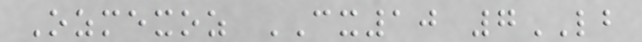Ozmexoz CX10 7LB
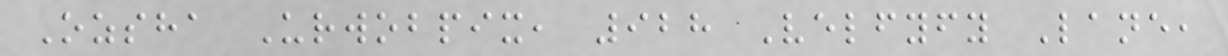Ozsha Urwobpix, 928 Velfyfy Lane,
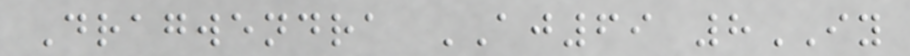Dragwendra AJ69 8IY
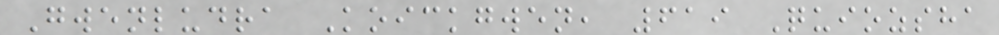Gwenludra Koickgwen, 619 Quiozsha
